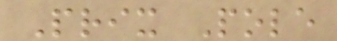Prix Pole
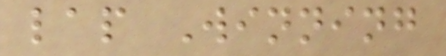lap Winning
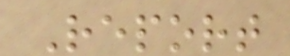Report
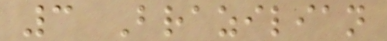3 Brazilian
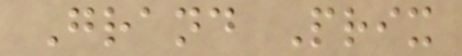Grand Prix
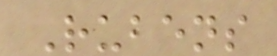Rubens
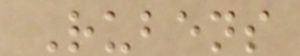Rubens
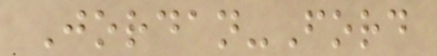Jordan-Ford
